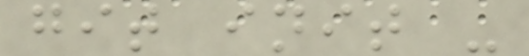git init -
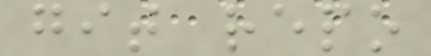git repo
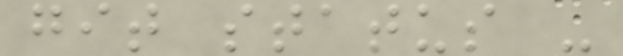git status -
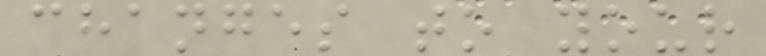changes to your
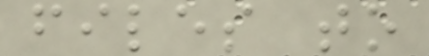files to
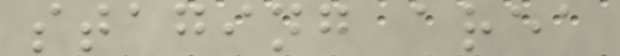staging area
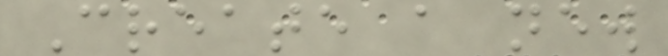Create a new
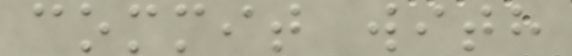commit with
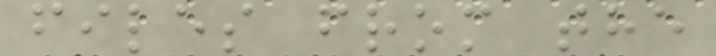files from the
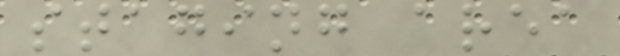staging area
